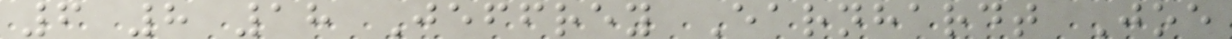6 8 18 Jeffrey Earnhardt Joe
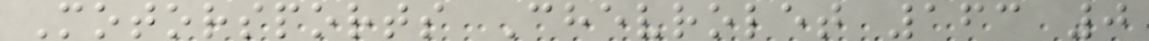Motorsports Chevrolet 163 0
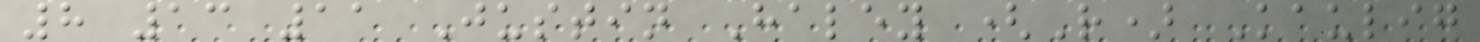8 13 11 Justin Haley (R) Kaulig
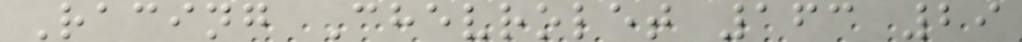Racing Chevrolet 163 29
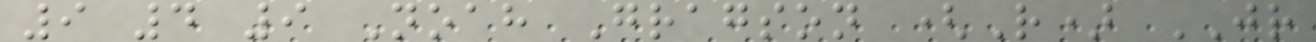9 4 9 Noah Gragson (R) JR
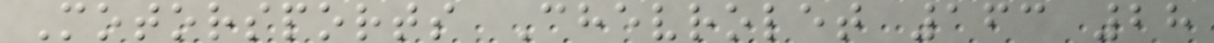Motorsports Chevrolet 163 28
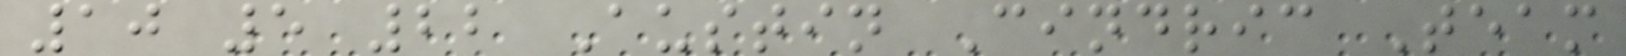10 5 22 Austin Cindric Team
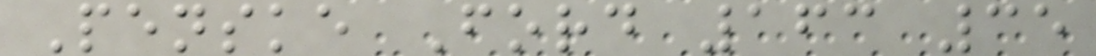Penske Ford 163 35
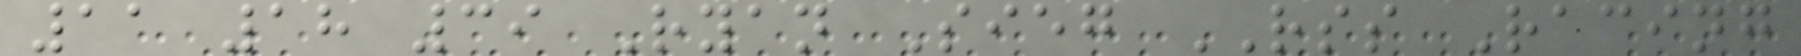11 18 39 Ryan Sieg RSS Racing
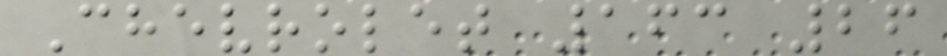Chevrolet 163 26
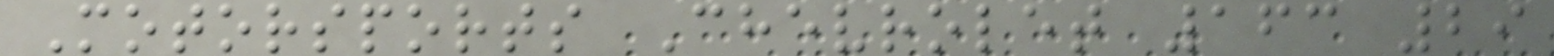Motorsports Chevrolet 163 29
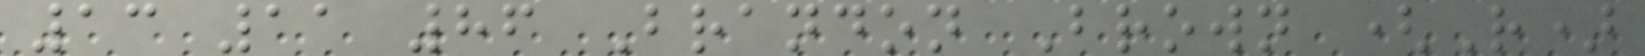13 11 86 Brandon Brown (R)
